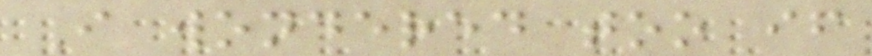I wondered too if
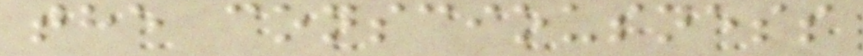the consciousness
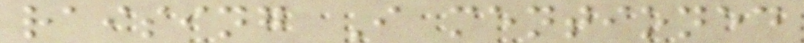raising I mentioned
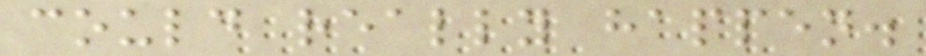could really happen.
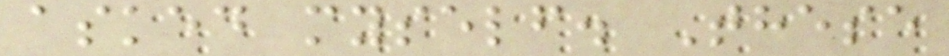asked myself. These
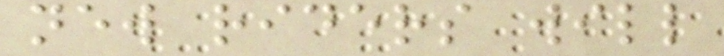new riders will
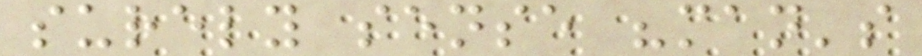surely sense "man's
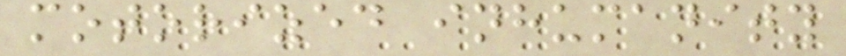motorized inhumanity
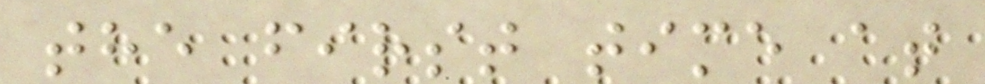the first time at
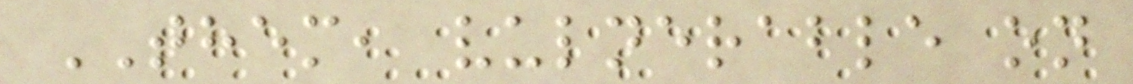THEM, vulnerable on
